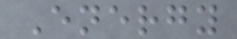Energy
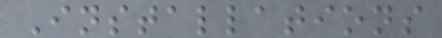Installations
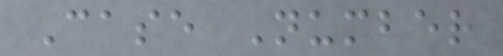Case Number
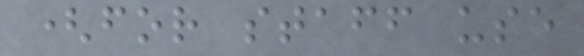(for staff use
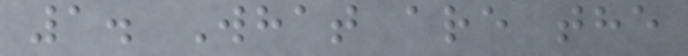1. What are the
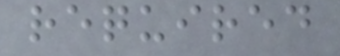required
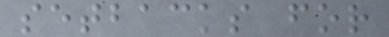setbacks for
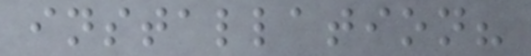installation?
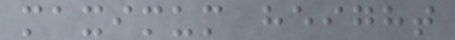maximum height
